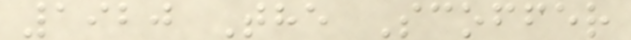1920 The Scoffer
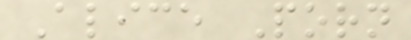Alice Porn
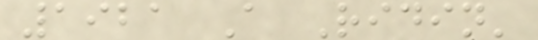1921 A Ridin'
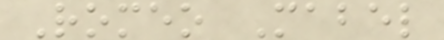Romeo Mabel
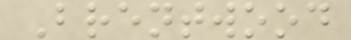Brentwood
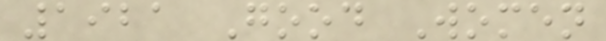1921 Good Women
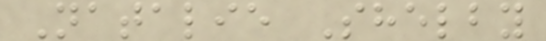Natalie Shelby
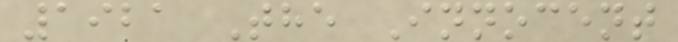1921 The Innocent
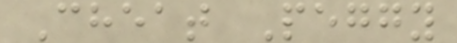Cheat Peggy
